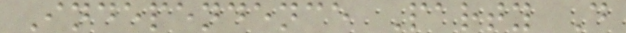Independence Party D
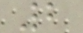2
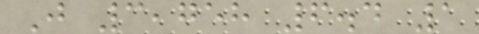J 3,758 6.4 1
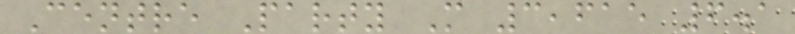Centre Party M 3,615 6.1
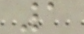1
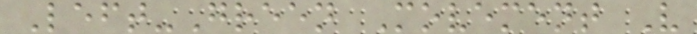Left-Green Movement V
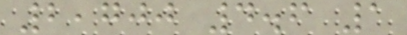2,700 4.6 1
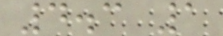4.3 1
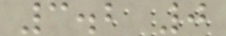3.2 0
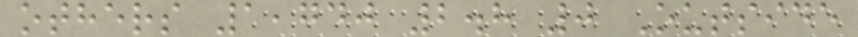others 1,740 2.8 0 Outside
